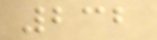232
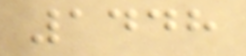1448
